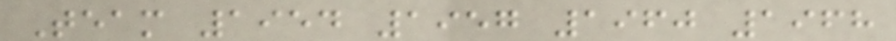Team 1954 1957 1960 1968
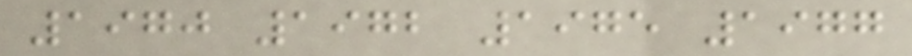1970 1972 1975 1977
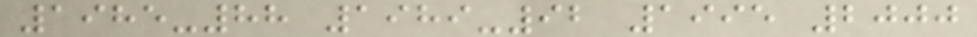1985-88 1989-92 1995 2000
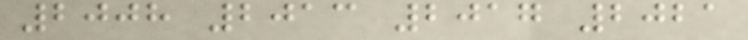2008 2013 2017 2021
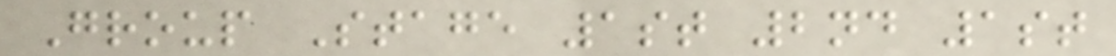Group Stage 1st 2nd 1st
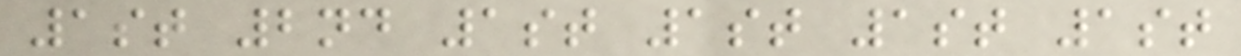1st 2nd 1st 1st 1st 1st
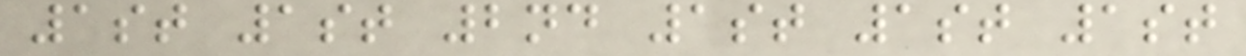1st 1st 2nd 1st 1st 1st
